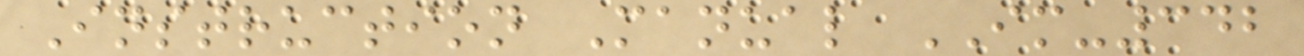Instruction Manual IM-342
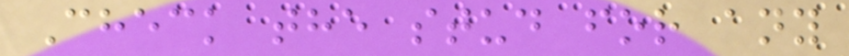Check the stud for any
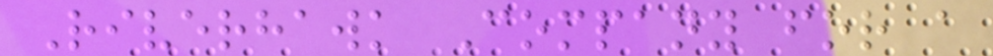Riverhawk Company for a
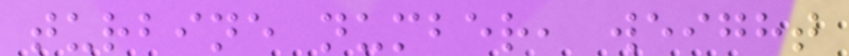turbine number, weight
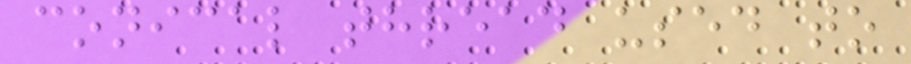conical thread used to
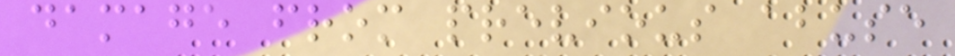damage from previous abuse
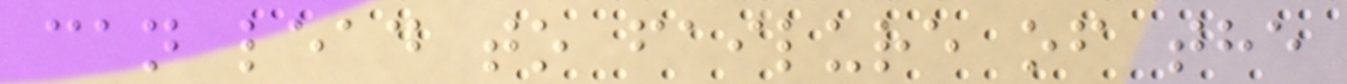can lead to failure of the
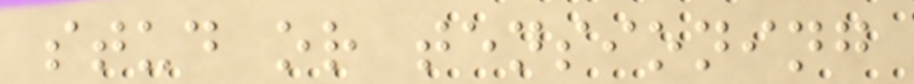stud or tensioning
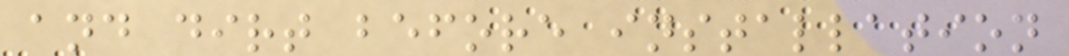and dirt before installation
